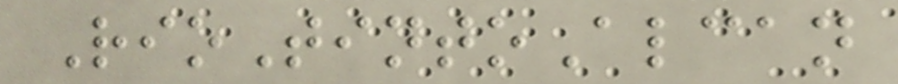RioTintoAlcan
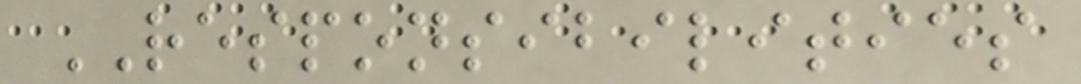RESPONSIBILITIES
